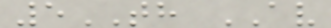5TH AV
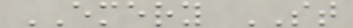EMERY ST
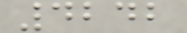4242
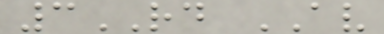3RD AV
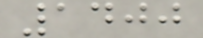1400
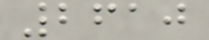2610
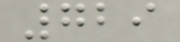729
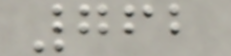762
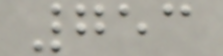753
